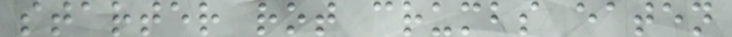starter rot crumbs eaten
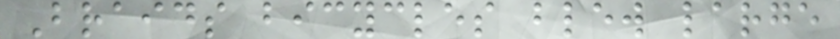Braids bicycles blew large
